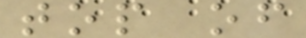top of
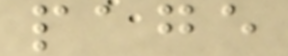page
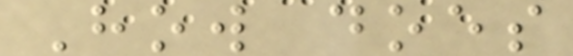How does
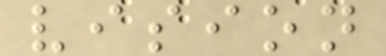vision
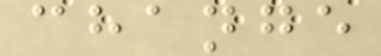change
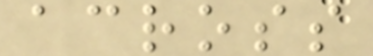across
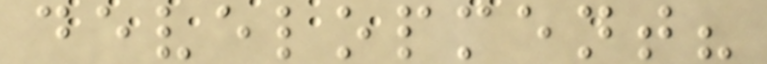development?
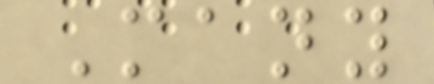Many
